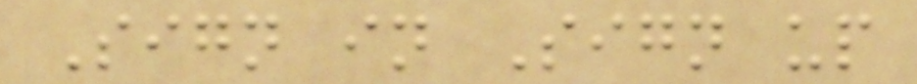Sign in Sign up
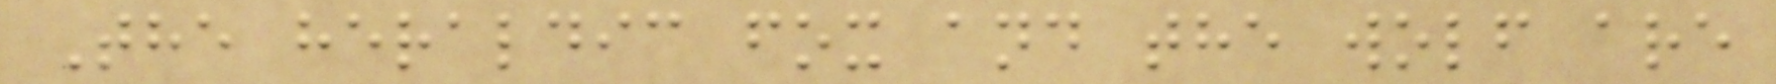The heraldic fox and the wolf are
